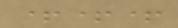+++
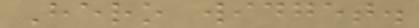Hero widget.
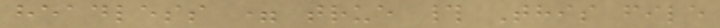headless = true # This file
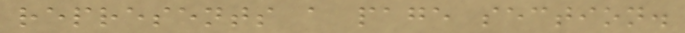represents a page section.
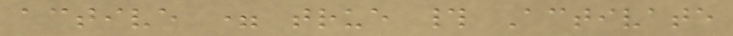active = true # Activate
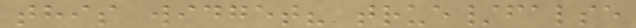this widget? true/false
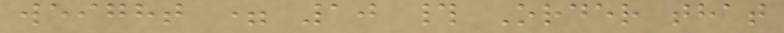weight = 10 # Order that
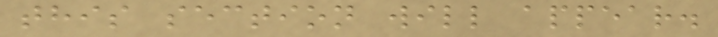this section will appear.
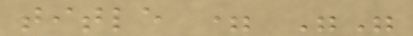title = ""
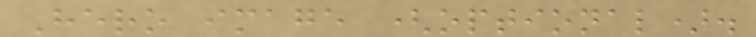Hero image (optional).
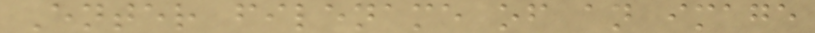Enter filename of an image
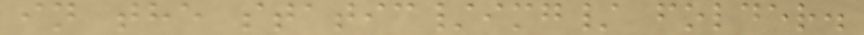in the static/img/ folder.
